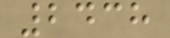2438
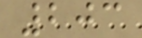203
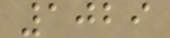1029
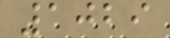1029
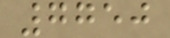7750
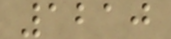1210
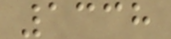1338
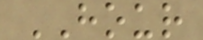HOUR
